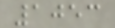1053
